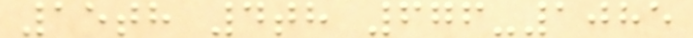15th 4th 676-1085
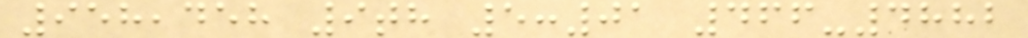958,458 9th 5:01 466-4882
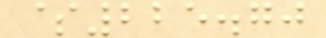$225.70
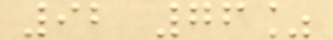92 76%
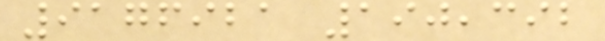9176921 190,392
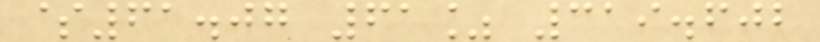$61.07 61% 319.602
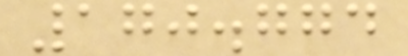170.774
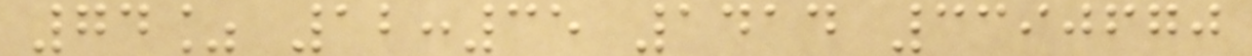74% 12:35 1414 3390670
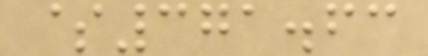$371.63
